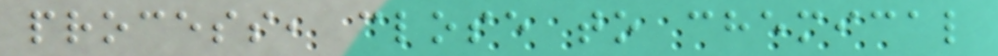process, close to chemical
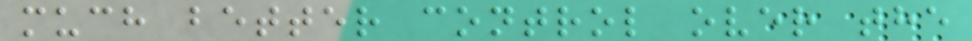much better control over the
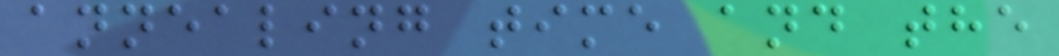annealing time and the
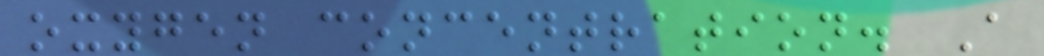oxygen concentration. A
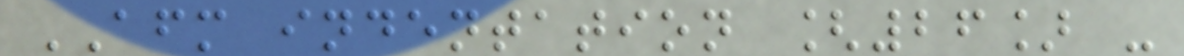AFM indentation [26] -
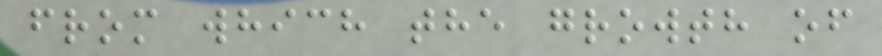from which the growth of
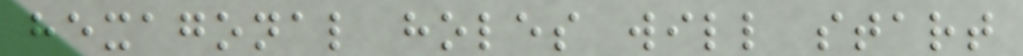hexagonal holes will start
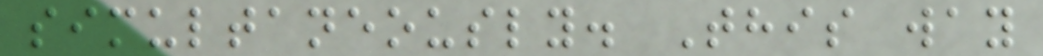simultaneously. This way
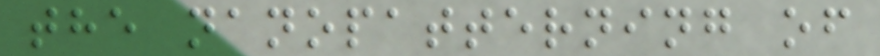the nanopatterning of
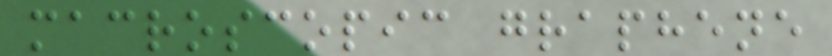macroscopic graphene
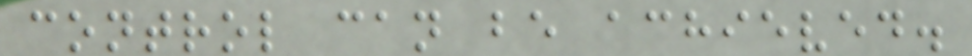control can be achieved.
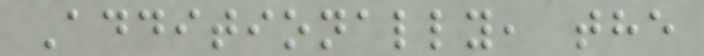Additionally, the
